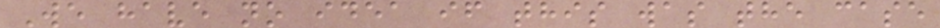We have no idea if this was the case
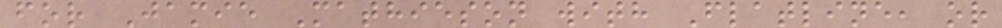for Jamie Mathieson with Flatline, or
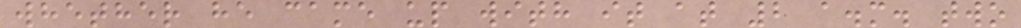whether he came up with it at 2 a.m. two
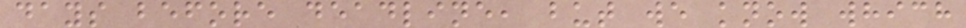days before deadline, but we know which
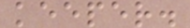keeper.
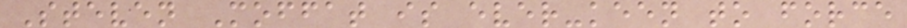Steven Moffat is ever-keen to force
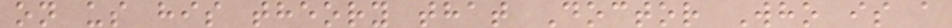on us his theory that Doctor Who is a
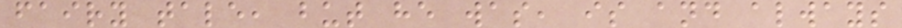fairy tale, but he was, is and always
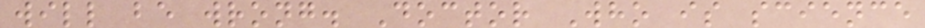will be wrong. Doctor Who is science
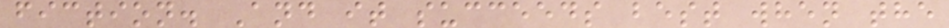fiction. And it succeeds best when the
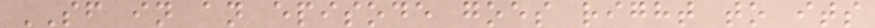SF in an episode goes right to its
